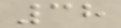38
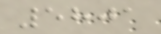5801
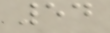54
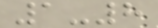1-8
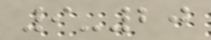9-20
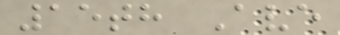15th Ave
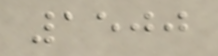1500
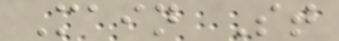Main St
